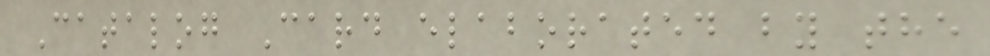Catalog Card elaborated by the
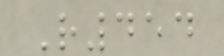R454
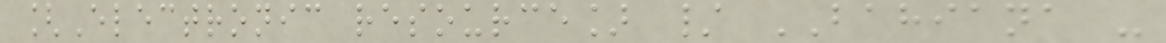[Electronic resource] / BAHIANA -
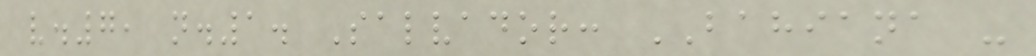v.7, n.1. Salvador: BAHIANA -
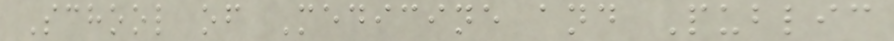School of Medicine and Public
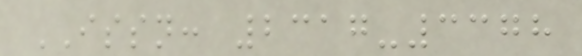ISSN: 2317-3378
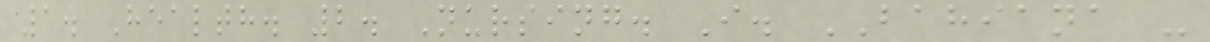1. Health. 2. Nursing. I. BAHIANA -
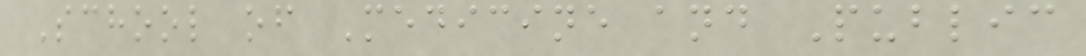School of Medicine and Public
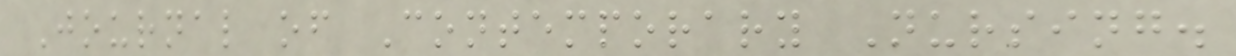Journal of Contemporary Nursing.
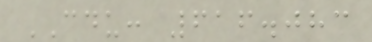CDU: 616.083
